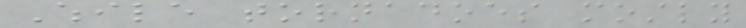While tornadoes mostly
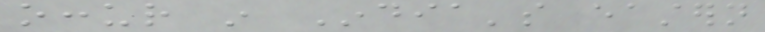occur in India's eastern
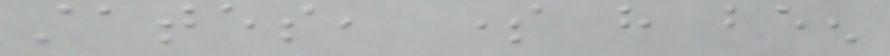states, some have been
